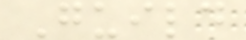Guild
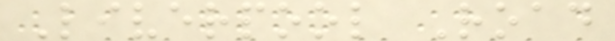Liverpool Road
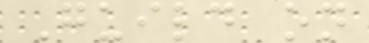Guild on
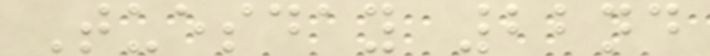Tuesday 22nd
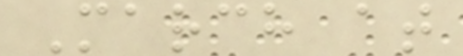March at
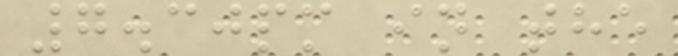7.30pm in the
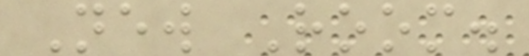New Room.
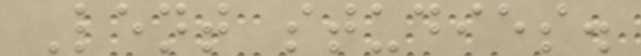Lent studies.
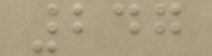247
